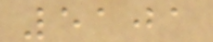5101
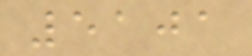5101
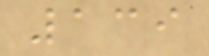139
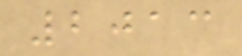2013
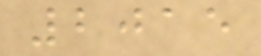2015
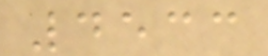4533
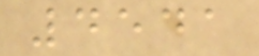4541
